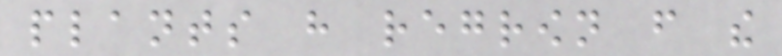plants have regrown from the
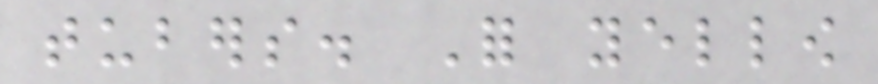tubers. For yellow
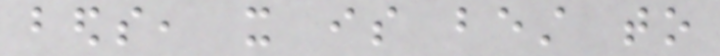beds, it is best to
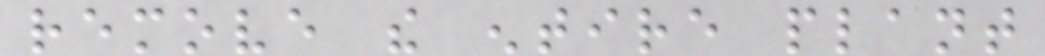remove the entire plant
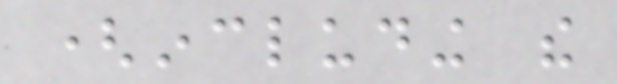(including the
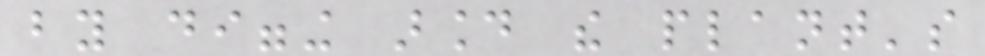by digging around the plant's
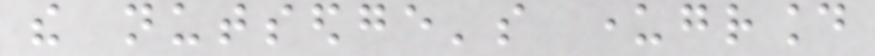the nutsedge's underground
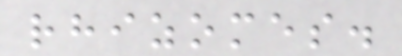rhizomes.
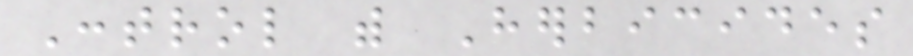Control with Herbicides
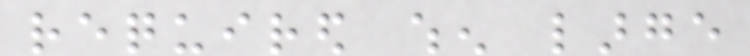required when large
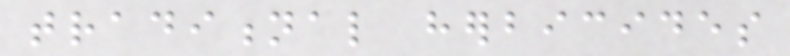traditional herbicides
